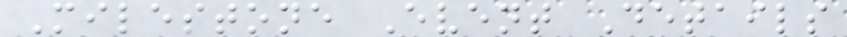Milestone Event Details
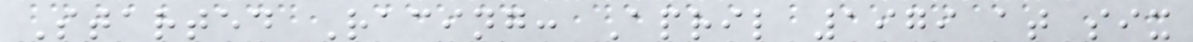Started Racing: April 1979 at six
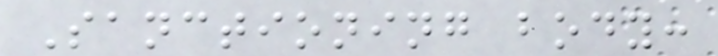Sanctioning body:
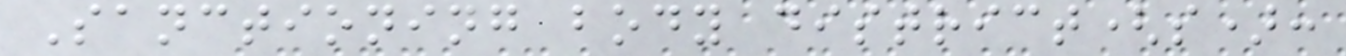Sanctioning body district(s):
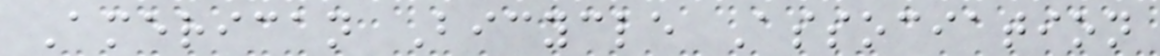American Bicycle Association
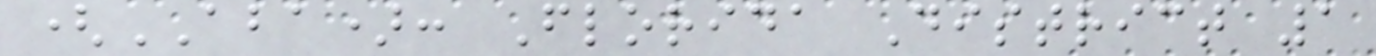(ABA): Florida District 1
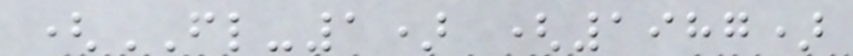(FL-1) (1987)
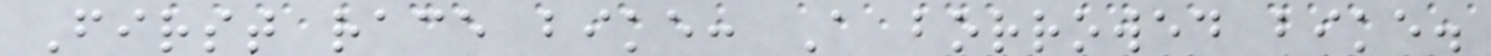First race bike: A borrowed bike.
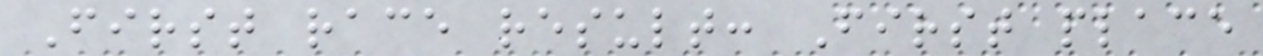First race result: First place
